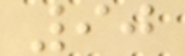90
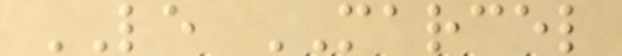LE MARCEL
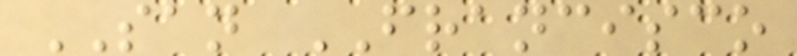SAN FRANCISCO
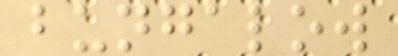bungalow
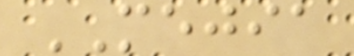MEJIA
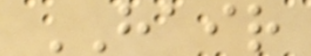HAIR
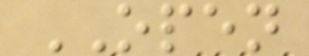OPEN
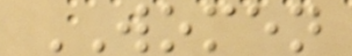WOMEN
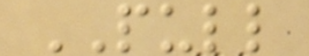PULL
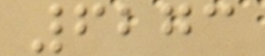6273
